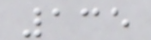135
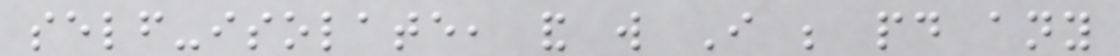self-isolate, and will I be paid any
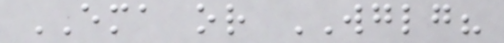EMA or WGLG?
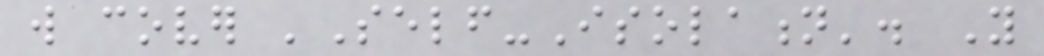will cover 'Self-Isolation'. You
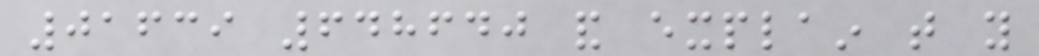01639 648640 and explain that you
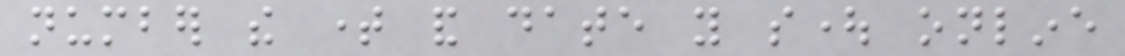number the time and date you sought online
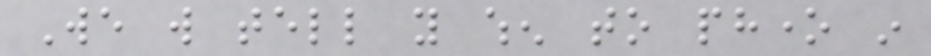We will tell you when to phone in
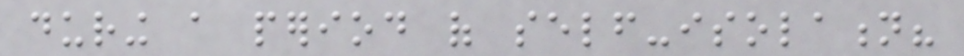during a period of self-isolation?
